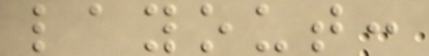layout:
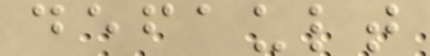default
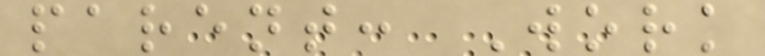parent: Work
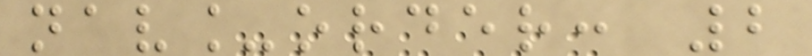nav_order: 2
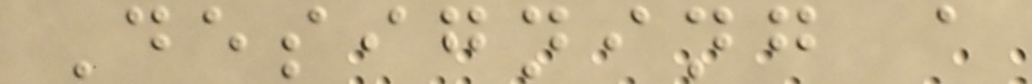Designing a
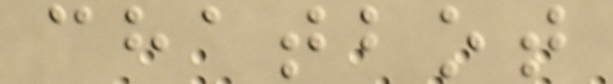chatbot
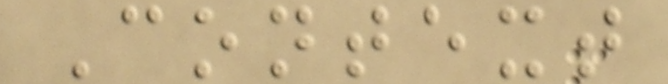Context
